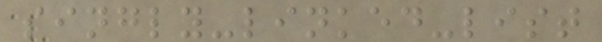singly-linked-list
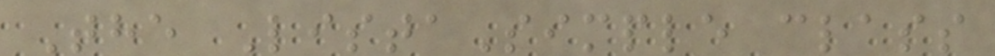The ListaSimple class
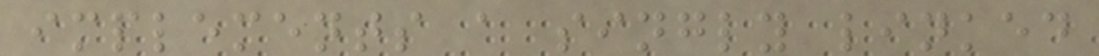implements a singly linked
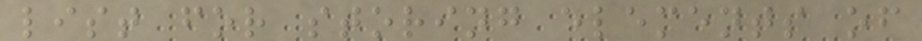list for storing elements of
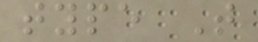type T
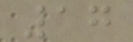17
